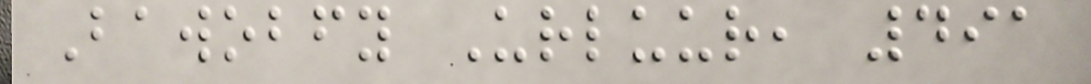Bawobfy Urluur, 491
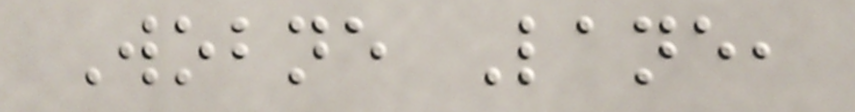Wobne Lane,
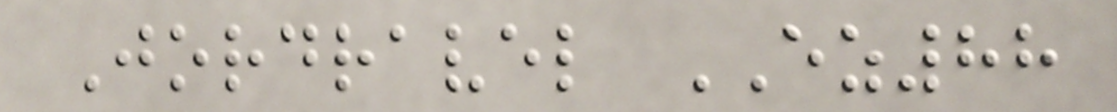Jordravel EZ88
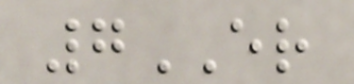7ER
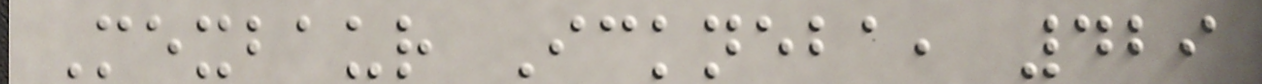Mexbaur Ickneba, 429
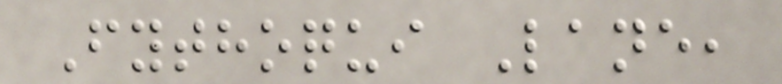Fythoqui Lane,
